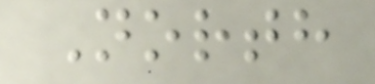North
